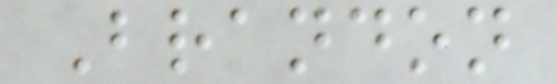Brandon
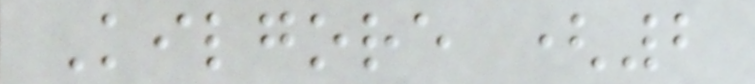Kilgore (2
